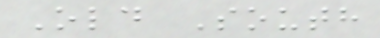Old South
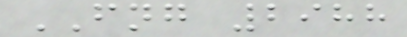FNG 2988
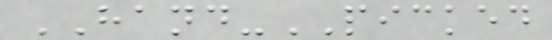HAND-PICKED
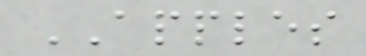APPLES
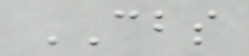CBS
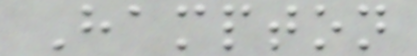Hampton
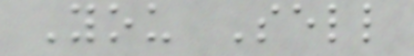You Sell
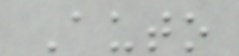Auto
